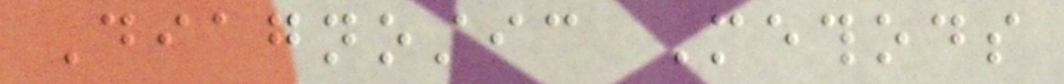Diagnostic Methods
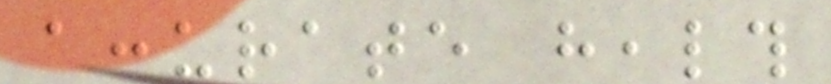accurate health
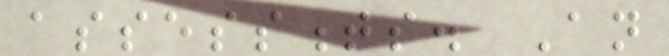assessments. An
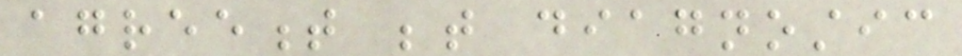agreement between diagnostic
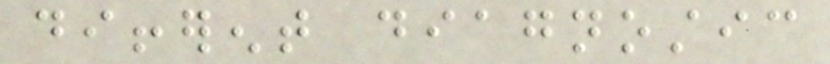different diagnostic
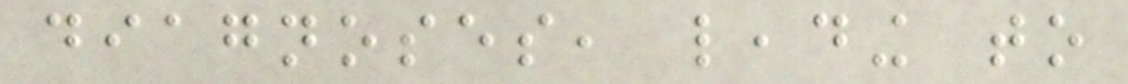diagnoses, leading to
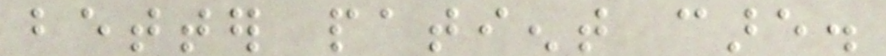better patient care.
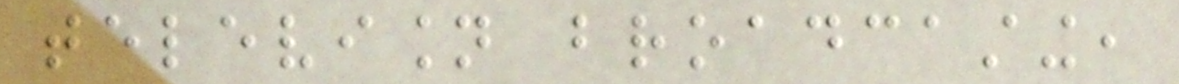television broadcasting,
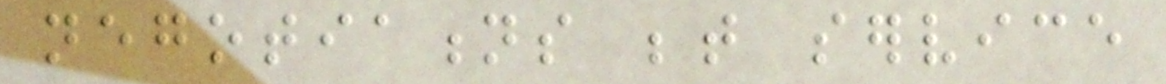negotiations between service
